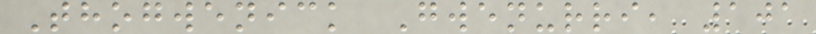Thogwenick Gwenurri, 101
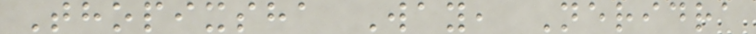Thopixsha Way, Neridra
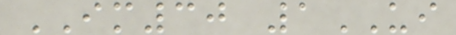IM30 1UI
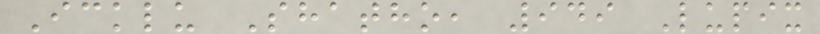Icklu Shatho, 949 Lupix
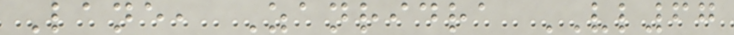Lane, Zanridra VL67
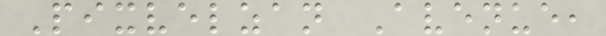Pixvelzan Avenue,
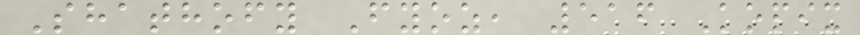Shathofy Fyoz, 516 Kopix
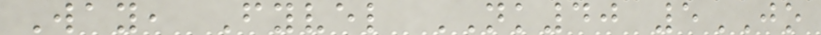Way, Fyvel NK40 5JO
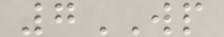7WP
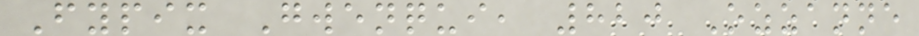Fypix Gwenqui, 820 Ozzanne
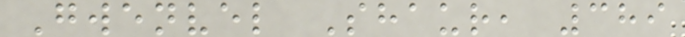Gwenvel Shaur, 389
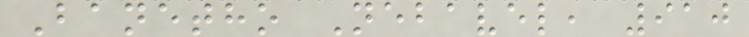Banetho Nebavel, 910
